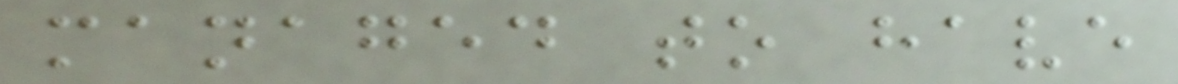managed to have
